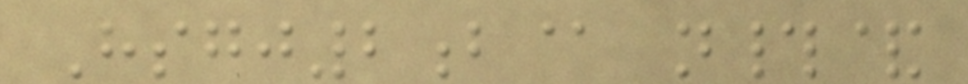Hsgj2b@ n#&
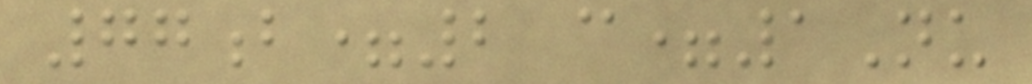77b=2 c=1Nu
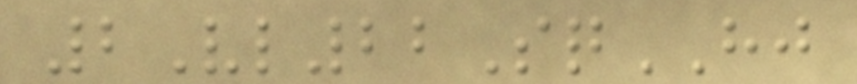2Vl22SqHJ
